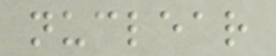nuclear
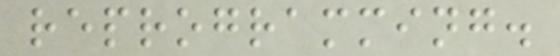reprogramming.
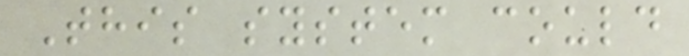This system could
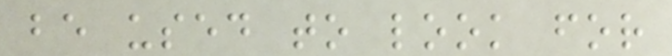be used to look for
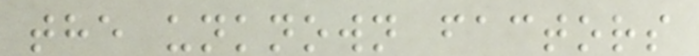the unknown factors
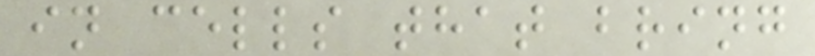in cells that bring
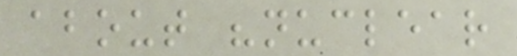about "nuclear
